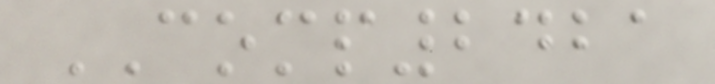COMP2421
